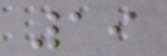19
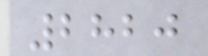2820
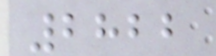2822
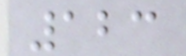123
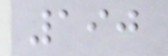190
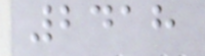2418
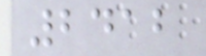2412
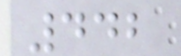442
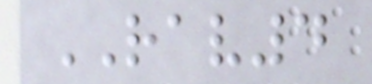RAV4
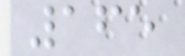165
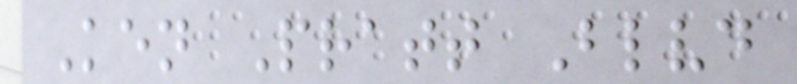Ken Pratt Blvd
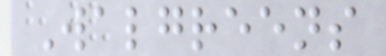Walgreens
